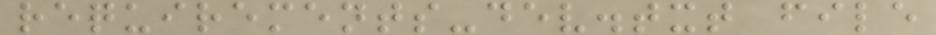requirements-dev.txt file
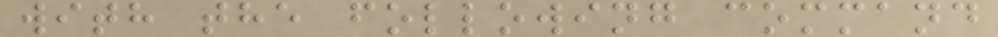with the following command
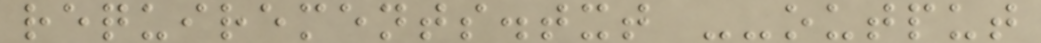requirements.txt --output
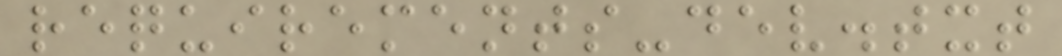requirements-dev.txt
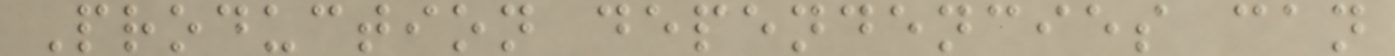Production dependencies can
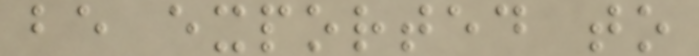be exported to
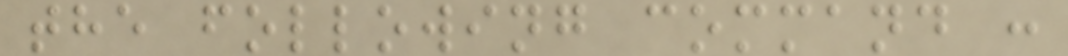the following command :
